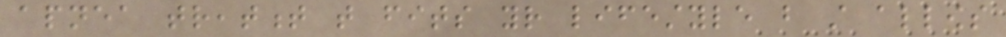apnea treatment that fits your lifestyle but still allows
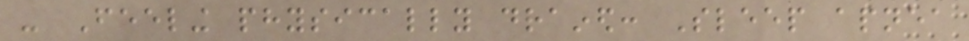- Feeling physically drained: Sleep apnea
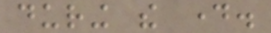during the day.
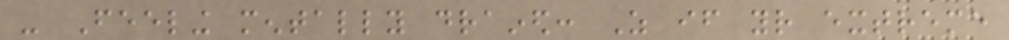- Feeling mentally drained: As if your extreme
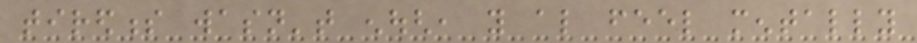tiredness wasn't enough, you also feel mentally
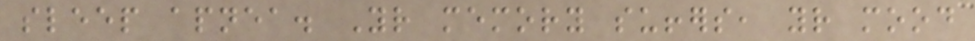sleep apnea. Your memory suffers, your mood
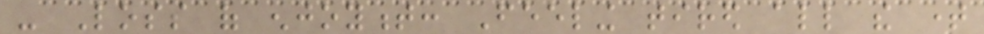- Loss of enjoyment: Feeling tired all the time
